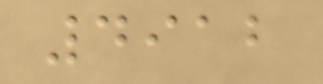4912
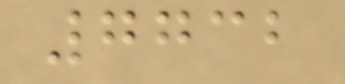7732
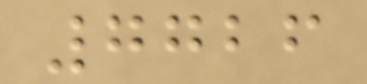7726
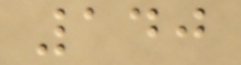140
